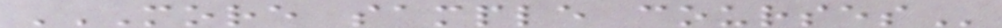MORE SAMPLE COURSES
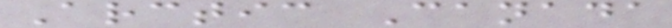Arctic Canada
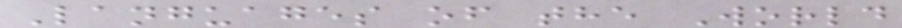Languages of the World
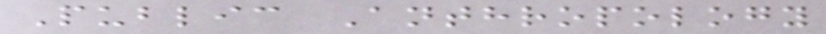Public Anthropology
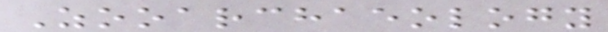Zooarchaeology
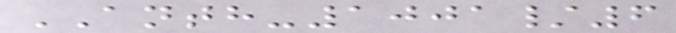ANTH-1001/6
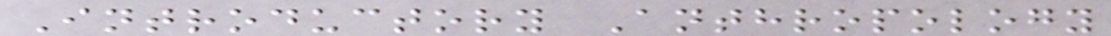Introductory Anthropology
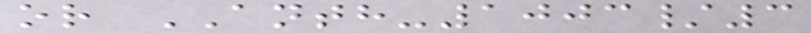or ANTH-1003/3
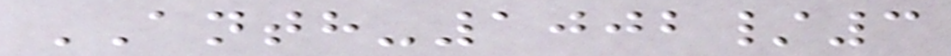ANTH-1002/3
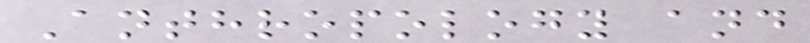Anthropology and
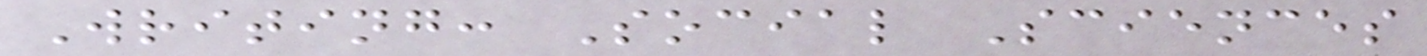Writing: Social Sciences
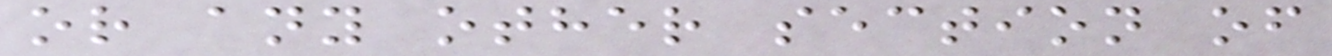or any other section of
